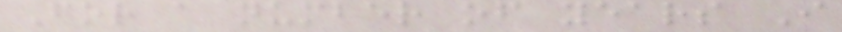For a number of years I
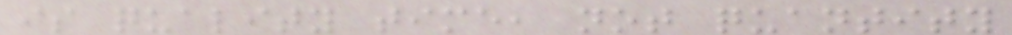is quality time, not quantity
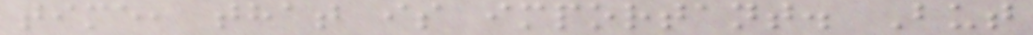time, that is important. But
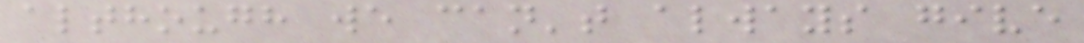although we can't always give
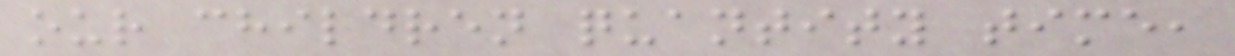our children quantity time,
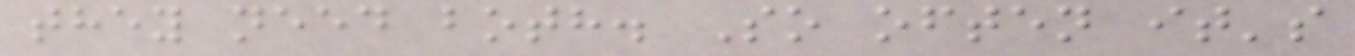they need both. So often it's
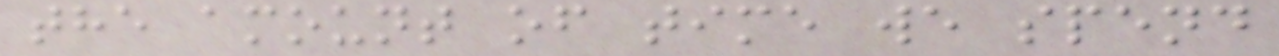the amount of time we spend
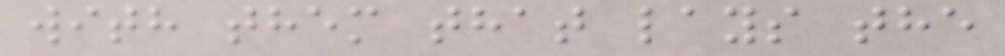with them that lays the
